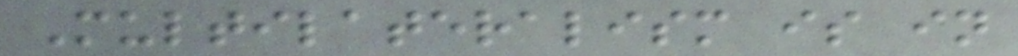Multilateralism is in
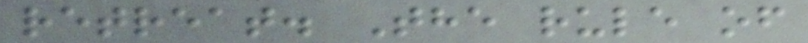retreat. The rule of
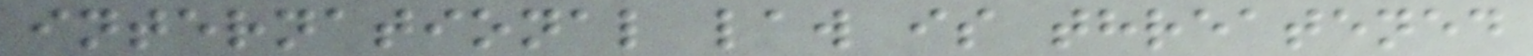international law is threatened
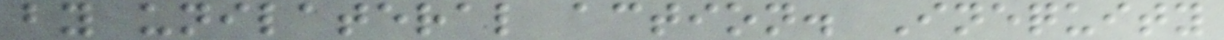by unilateral action. Inequity
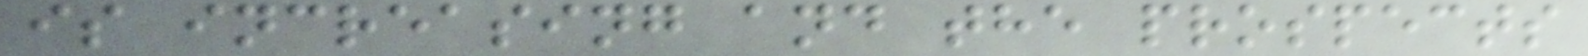is increasing and the prospects
